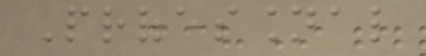Professional
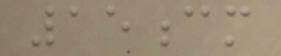15cm
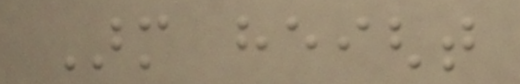Arm height
